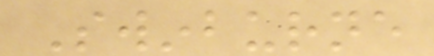Swinburne
